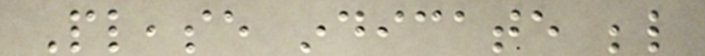Please indicate below
